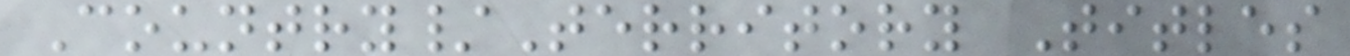Country/Territory Titles
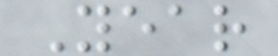Year
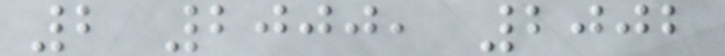2 2000, 2002
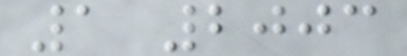1 2003
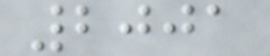2001
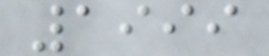1999
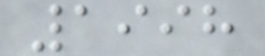1998
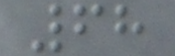68
